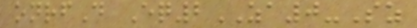onrfD Eq2ZA0-Sz
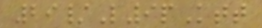29/L9pKtt
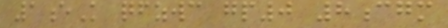1eK qfzwc gp0 8cgm
